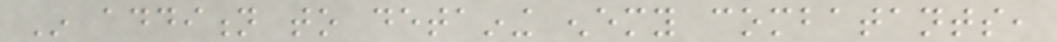In addition to detaining enemy combatants,
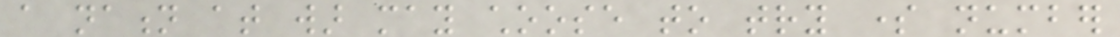a nation at war may choose to try some number
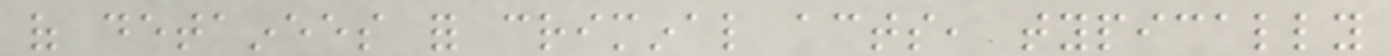of detainees for criminal acts, typically
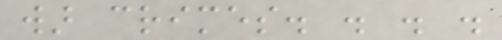war crimes. . . .
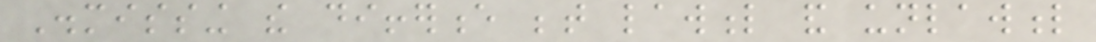Dismissing the difference between lawful and unlawful
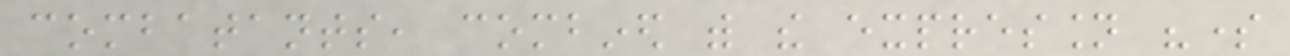combatants, combined with the expression "some
